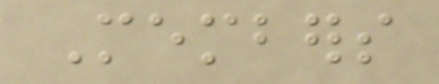Members
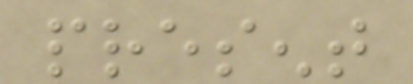present
